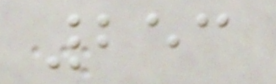253
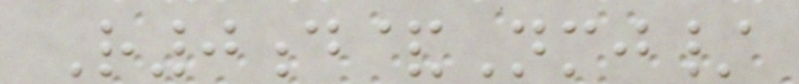R0d&Nmj/
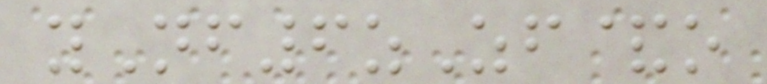yNf6zZf&o
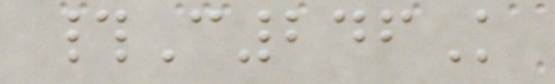#C246K
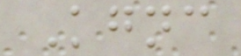Kgnc
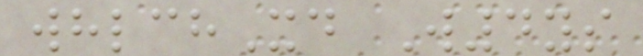whlchXd W4ys
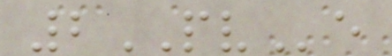2PVe
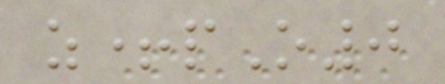z+pO0
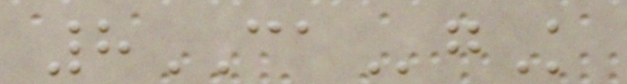8CAgK
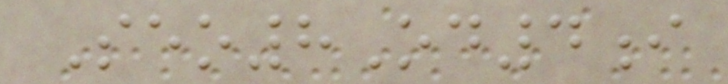Seo8Od4i
